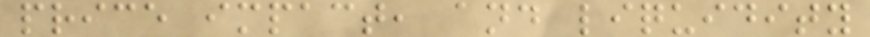price impact, and liquidity
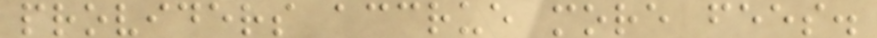providers accrue more fees.
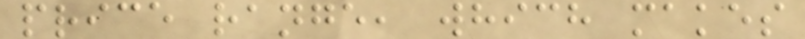price range, which makes
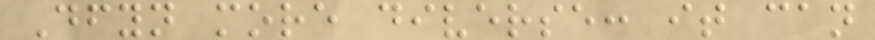Dfyn more diverse: it can
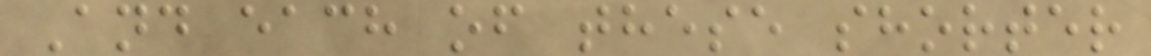And each of these shorter
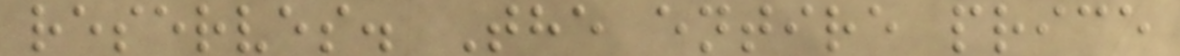reserves. The entire price
